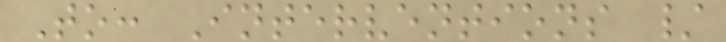To: Interventions /
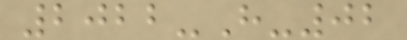2022-H-02
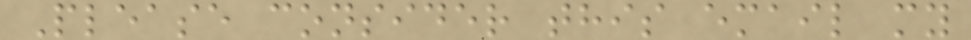Please consider this email my
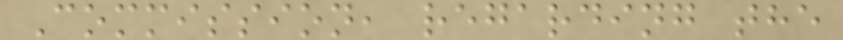Commission, regarding the
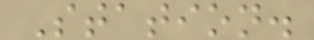Station.
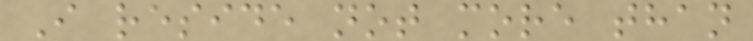I reside not more than
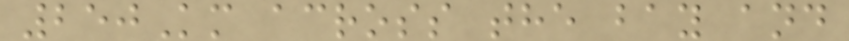250Km across the bay and
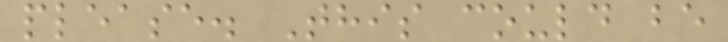please. This could be
